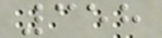358
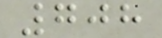708
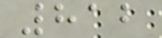812
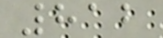812
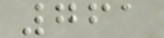761
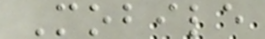Mobile
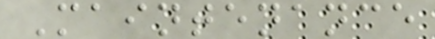Maintenance
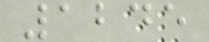1245
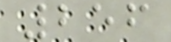256
